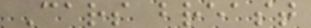Cars breast
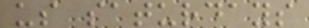us saturdays
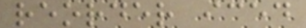reorder iced
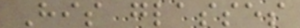His glasses
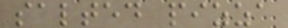salted pizza
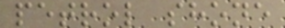petrol shone
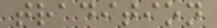tradition
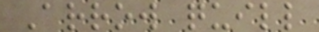Arrow quill
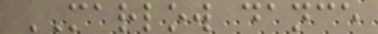MARLOW dance
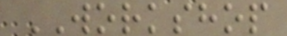WORKSHOP
